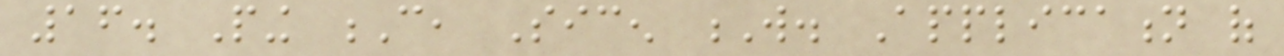16. Ping C, Sicen W. Application of
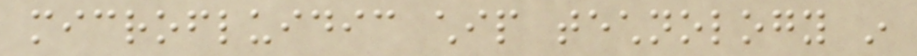microfluidic chip technology in
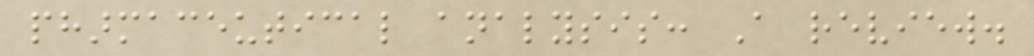pharmaceutical analysis: A review.
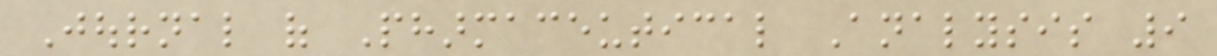Journal of Pharmaceutical Analysis 9
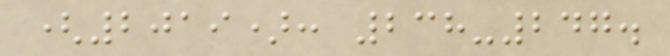(2019): 238-247.
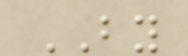BY
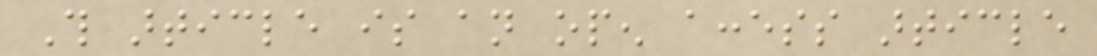This article is an open access article
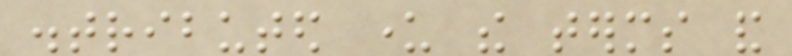distributed under the terms and
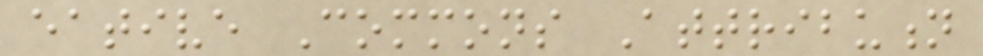eative Commons Attribution
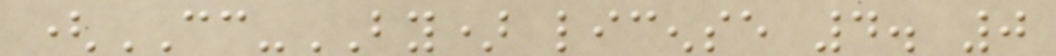(CC-BY) license 4. 0
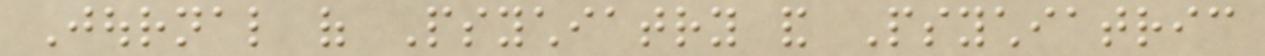Journal of Psychiatry and Psychiatric
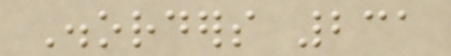Disorders 231
